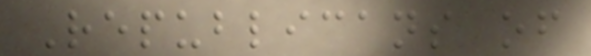Republicans of
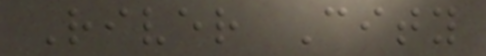River City
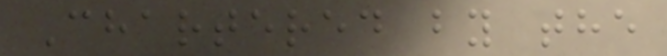Chartered by the
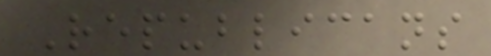Republicans
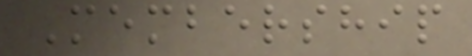Membership
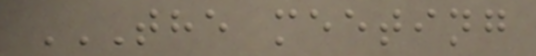THE MEETING
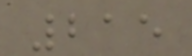215
